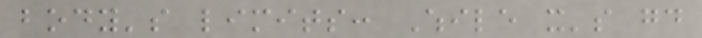body's limits: While it's good
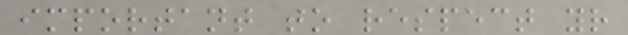important to respect your
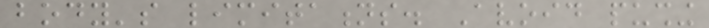body's limitations. Avoid pushing
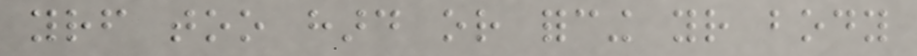yourself too hard or forcing your body
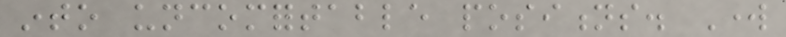into uncomfortable positions. Work
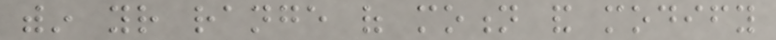within your range of motion and modify
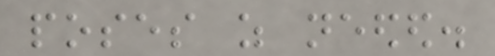poses as needed.
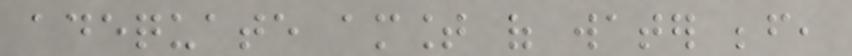adequate amount of water before,
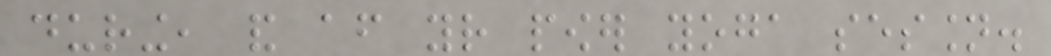during, and after your power yoga session.
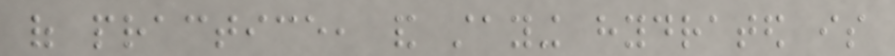of practice, and staying hydrated is
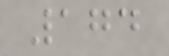174
